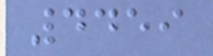4459
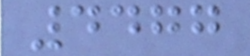4477
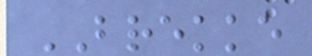BREKKE
